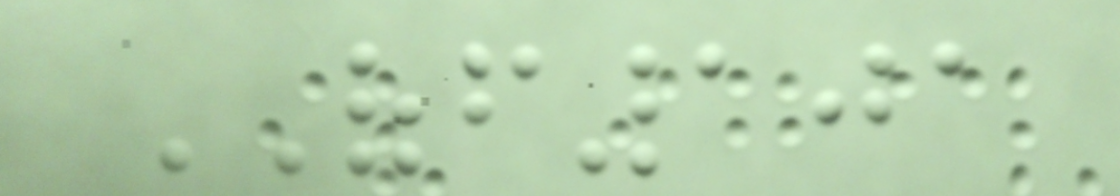OFF101
